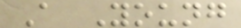A Young
